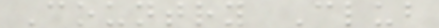Country Club
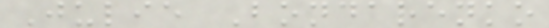Julie Bondarenko
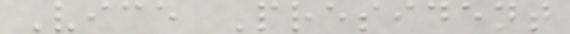Vice President
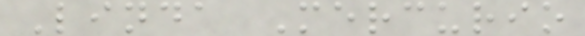Linda Mercurio
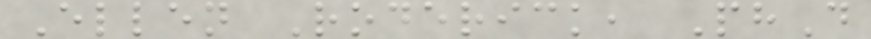Ellen Roderick, PhD
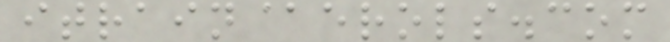itrain@erols.com
